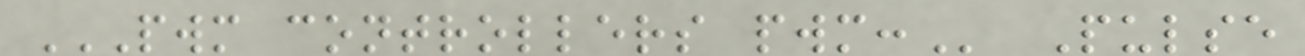PWM CONTROLLERS PWM: Pulse
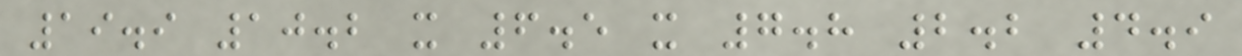19.9 10.2 x 6.5 x 7.8 2.2 4.9
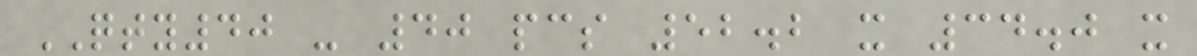QTY40 - 40 pcs 52.2 x 34.0 x
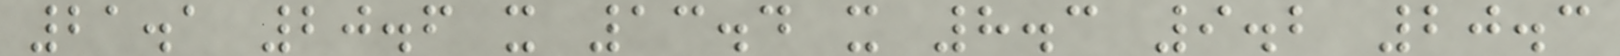21.1 20.6 x 13.4 x 8.3 9.2 20.3
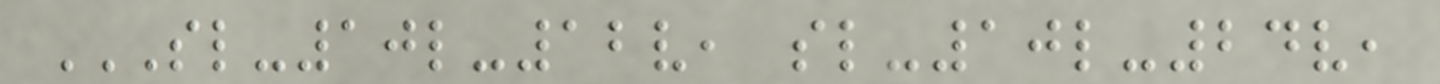SL-10L-12V, SL-10L-24V,
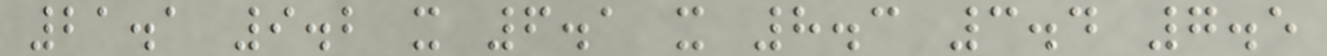21.1 9.2 x 6.1 x 8.3 3.4 7.5
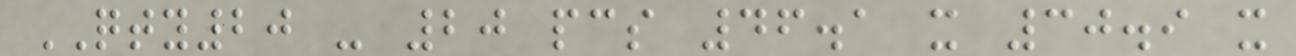QTY20 - 20 pcs 46.1 x 30.9 x
